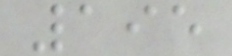195
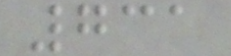731
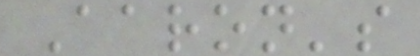Aaron's
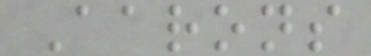Aarons
